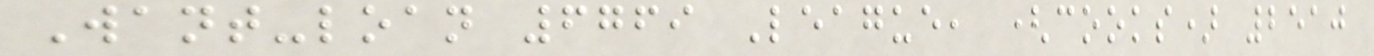Want-loan 6769 League, (cooks) 2510
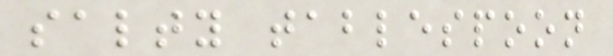salty tablespoon
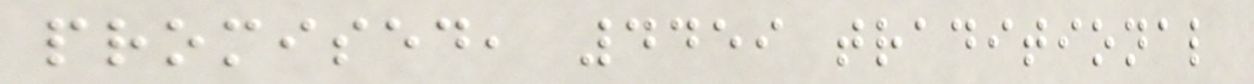promised, 4459 traditional
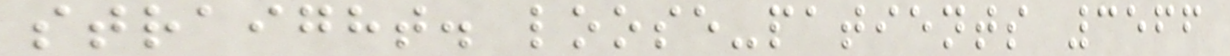straight. loose-patients 3566
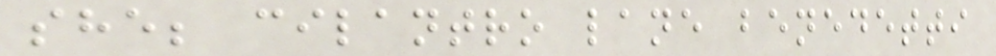she; cilantro lane benedetti
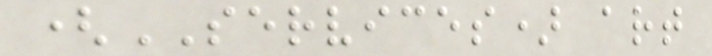(SERVICES) art
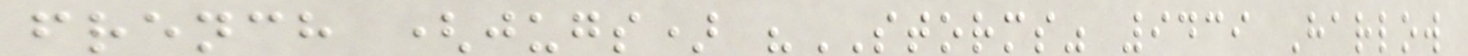french (jugs) "STORMS" 9439 Harlow
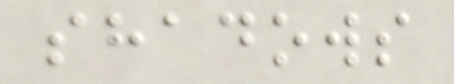shadows
